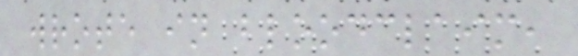wrote in bloodclaim,
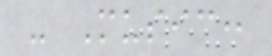- Music:
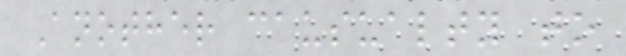Another causualty to
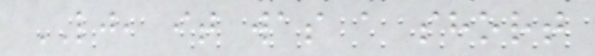LJ, it was a short
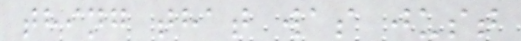thing that was just
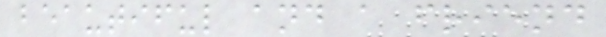beautiful and a friend
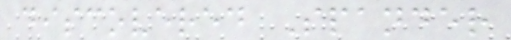discovered Spander
